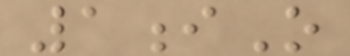1iO
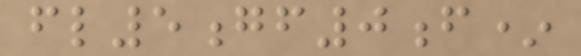fl5gf0f*
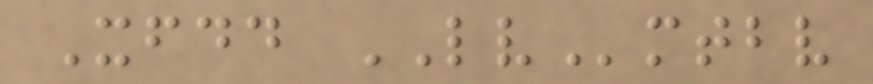Xfdd LVmtbv
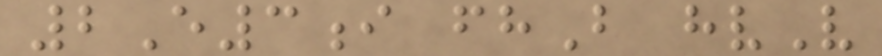2E3i fhB hvV
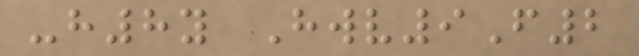-h8y Hwv9F2
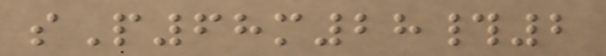sP68m28#2
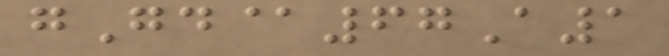gGd@67A1
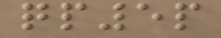qp5p
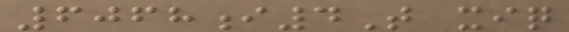6068i4T xiq
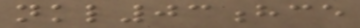nkl03hce
